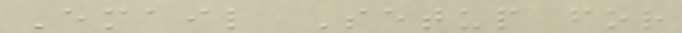Email Setup for
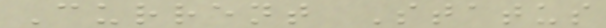Current Status
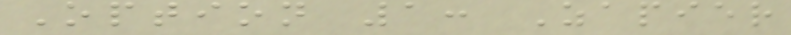Option 1: Zapier
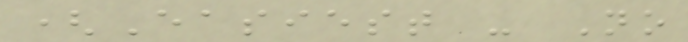(Easiest - No
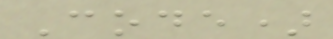Code)
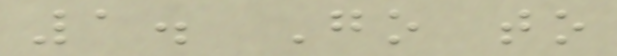1. Go to
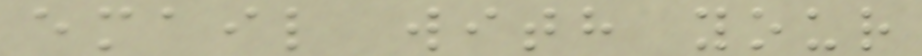email with your
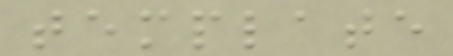template
